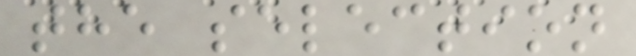the selection
